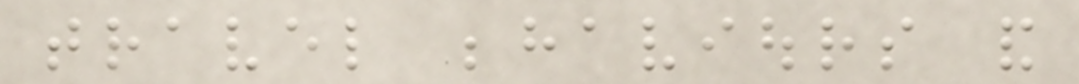travel behaviours and
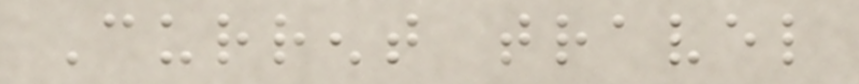Current travel
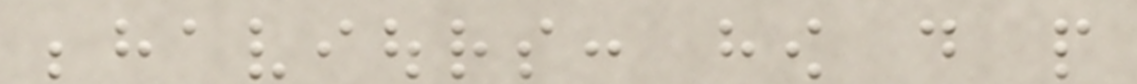behaviours: how do people
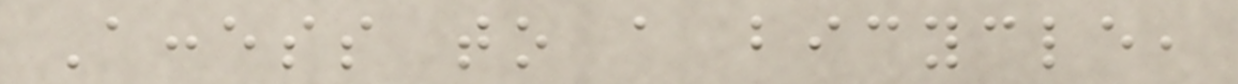Access to a bicycle,
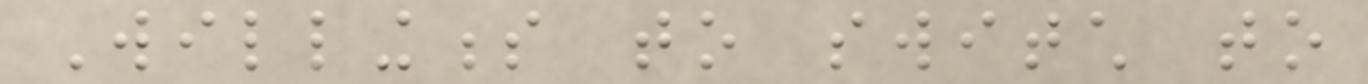Willingness to switch to
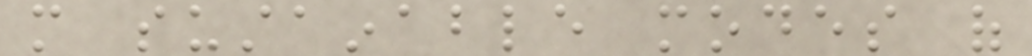more sustainable modes of
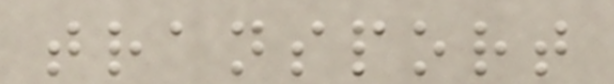transport
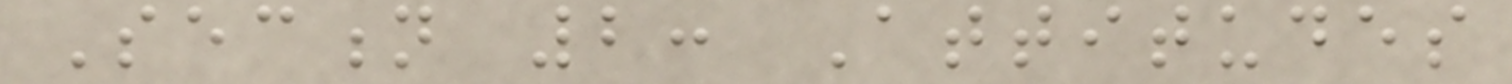Section 2: Attitudes
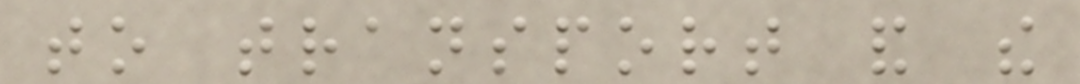to transport and the
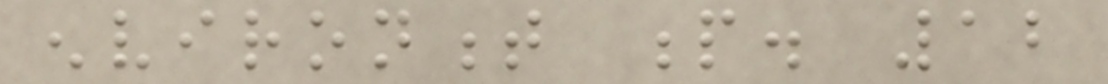environment p. 12
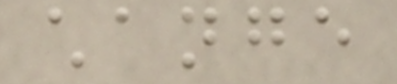change
